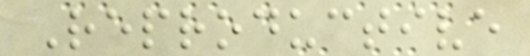Reproductive
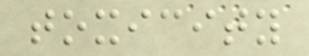toxicity
